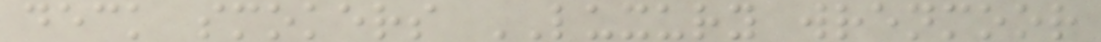deck smokers LUXURY wrenmoor
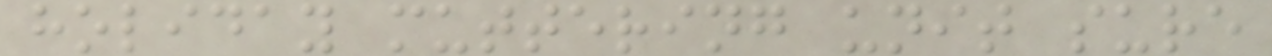holiday muttering unit sure
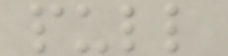pull
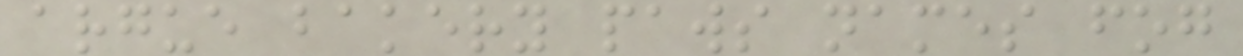argue bakery paws names fog
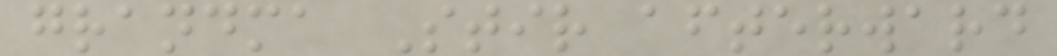grandma Stir afterward
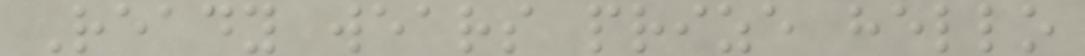Ready wears prize hello
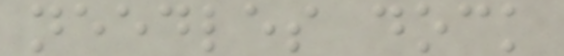needles dock
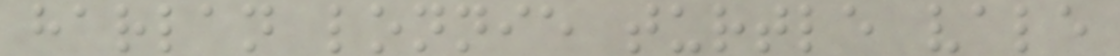harlan lonnie turtle vale
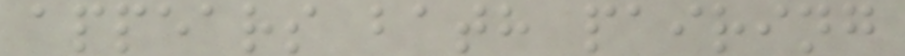appears bath pairing
